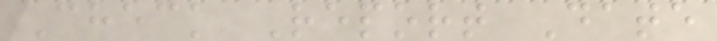Check Report Date
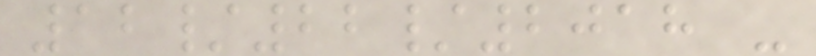12/22/2018 -
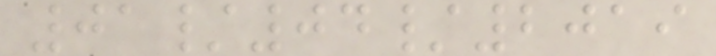01/04/2019
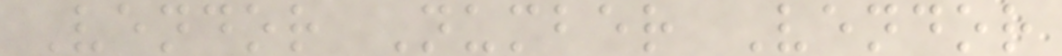Vendor Number Vendor
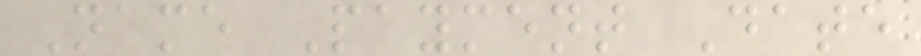Name Payment Date
